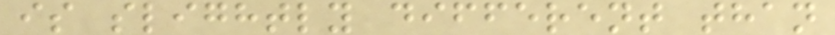is slightly different than
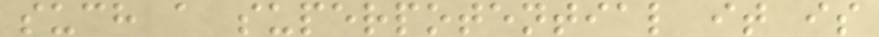such a superpotential it is
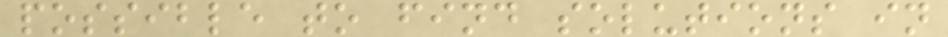possible to find solutions in
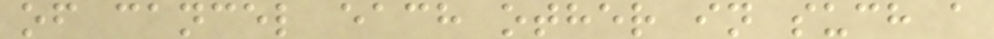of cancel each other in such a
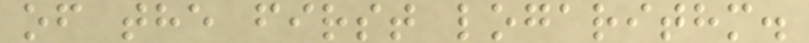of the first logarithm.
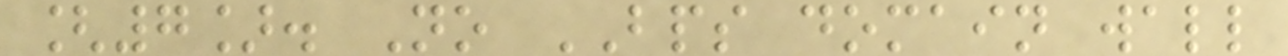[7]. No BPS domain wall
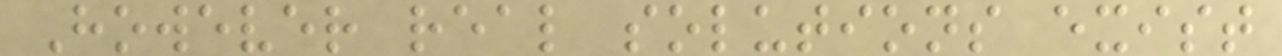However real solutions exist
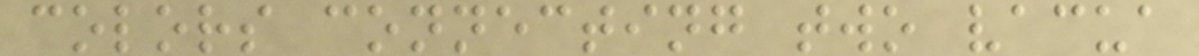colors connecting two vacua
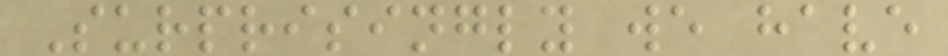Surprisingly we have
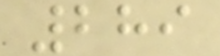289
